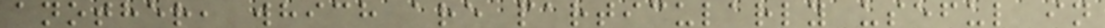another, which are particularly useful in
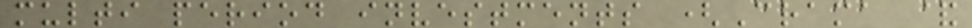multi period investments (Crama &
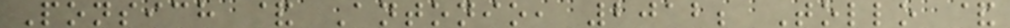Ponsich & Antonio, 2012; Tollo &
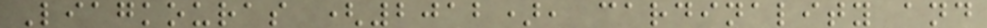Liagkouras (2012), cardinality and
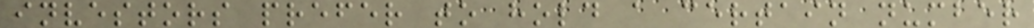investors prefer to hold a certain number
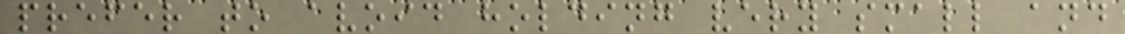prefer to avoid holding very small and
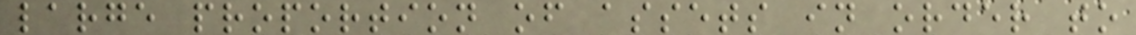large proportion of assets in order to
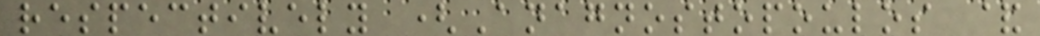respectively (Anagnostopoulos &
